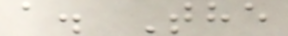a. The
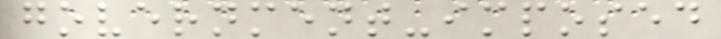government-imposed
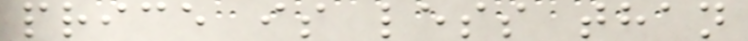price is less than
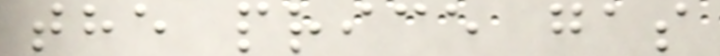the price gas
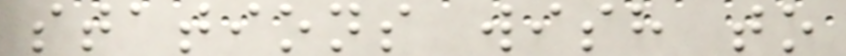stations wish to
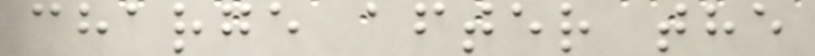charge after the
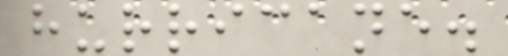hurricane.
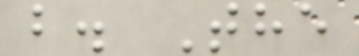b. The
